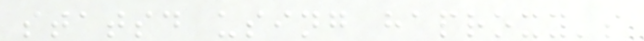statsd using haproxy's
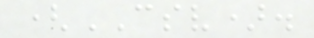(CSV).
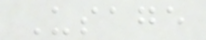Usage
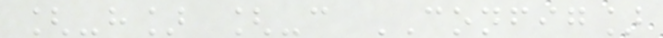[-h] [-c CONFIG]
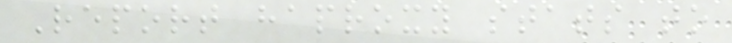Report haproxy stats to
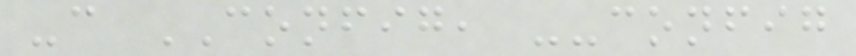-c CONFIG, --config
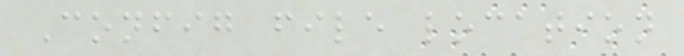Config file location
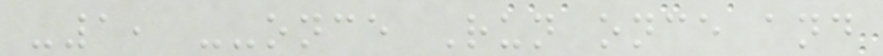-1, --once Run once and
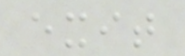exit
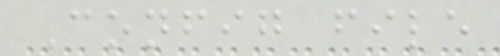Config file
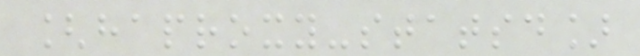[haproxy-statsd]
